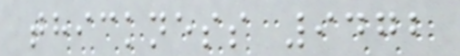thickness 9472
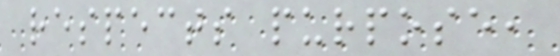respects purpose,
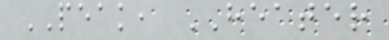PEAK, HEATER
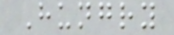Hungry
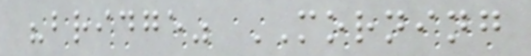"bridge" MORNING
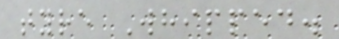tyre Whipped.
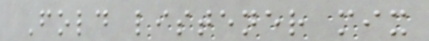Fold listener mix
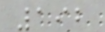192
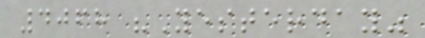4068 "Yesterday"
